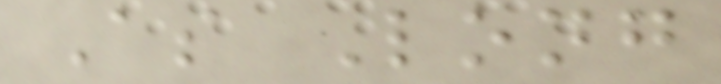As Long
